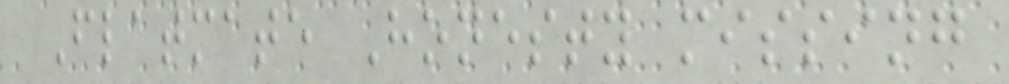Flatmate Honesty missing
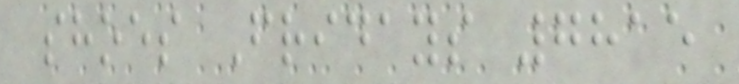shoes Fridays 7815
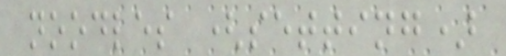noodles (setting)
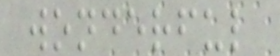wonderful
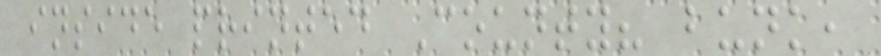inside printed County? bunk,
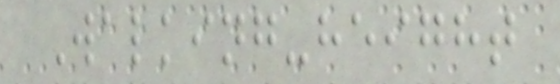Walking-height
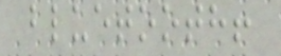bluetooth!
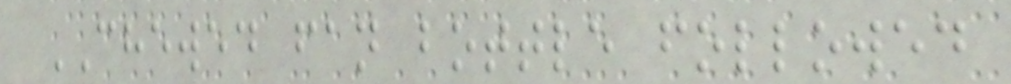CHEWED fan bottle followed
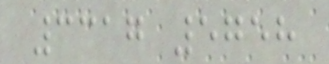3317 5758
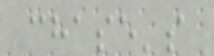chase's
